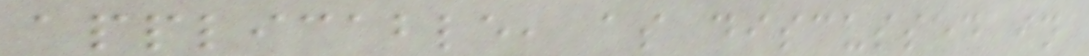applicable, as discussed in
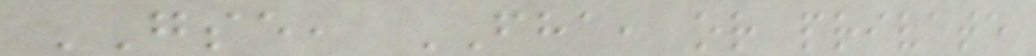GSE, FHA, or private
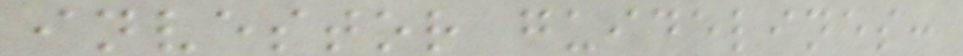investor guidelines:
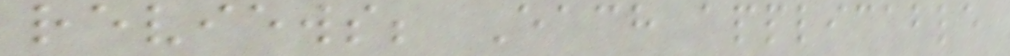reviews; Each applicable
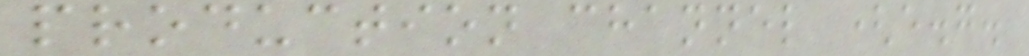production channel (e.g.
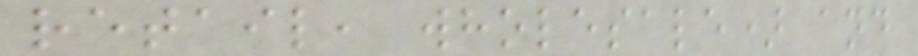retail, wholesale) and
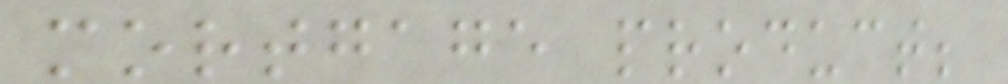mortgage product;
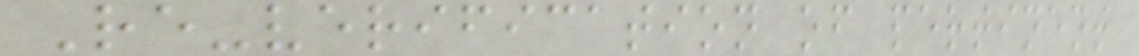Re-verification of pertinent
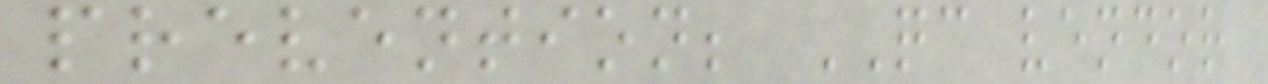prevention; QC vendor
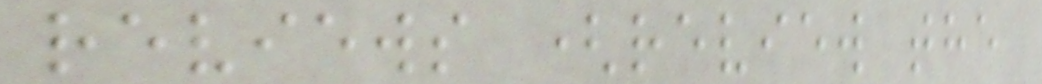reviews (review the
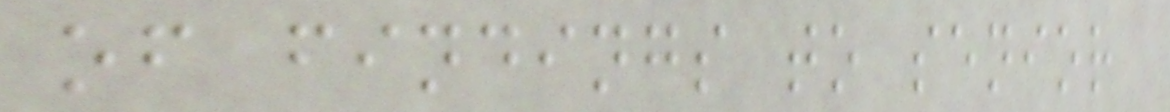of findings to senior
